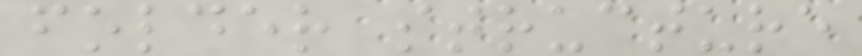folder structure
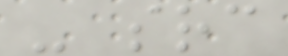- src
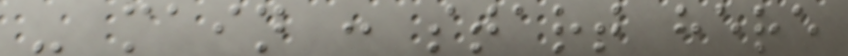- main : start here
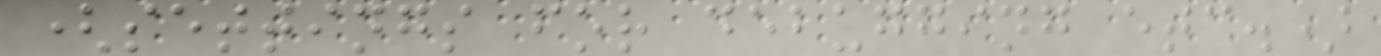(settings for debugging etc.)
